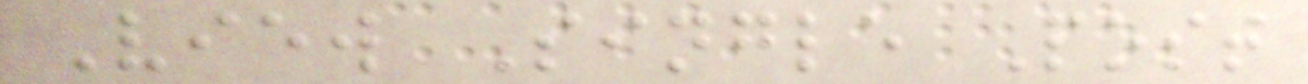View Single Post
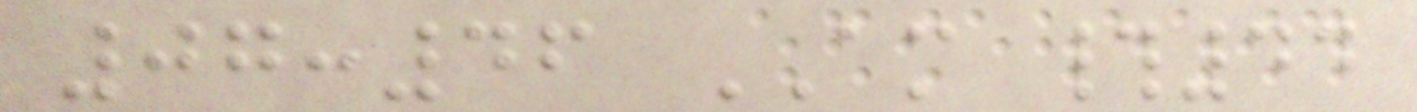07:46 AM #44
